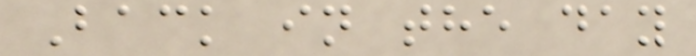Back in the day
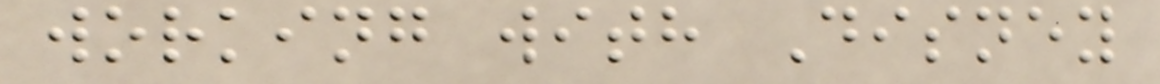working with Disney
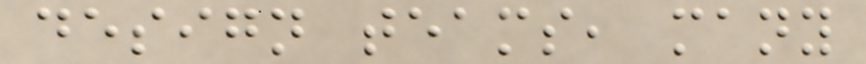design teams, many
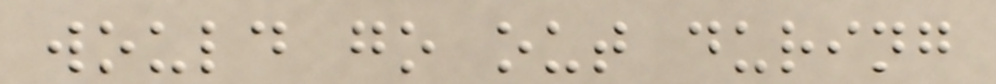would go out during
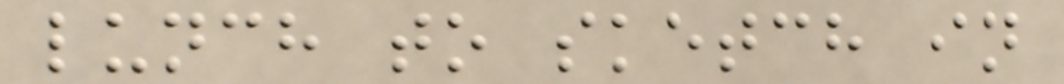lunch to sketch in
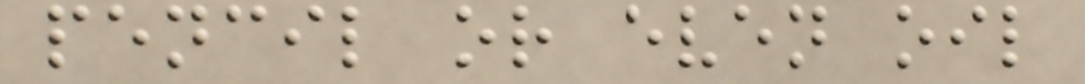pencil or even oil
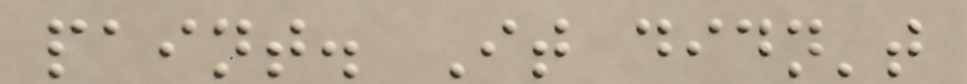paint. It didn't
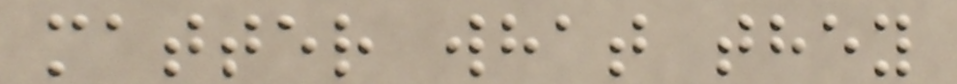matter what they
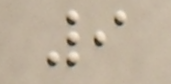9
